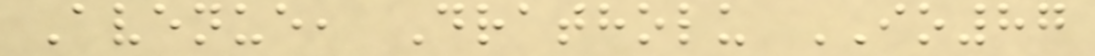Avenue, Dratholu IO87
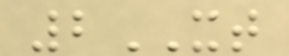2XT
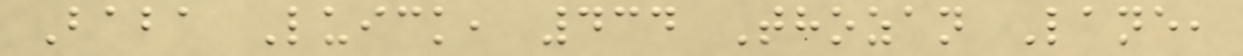Baba Luick, 434 Thozan Lane,
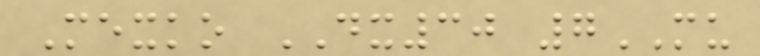Mexko DX30 7MU
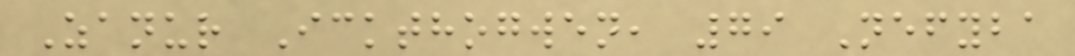Zanur Ickthogwen, 79 Nefyba
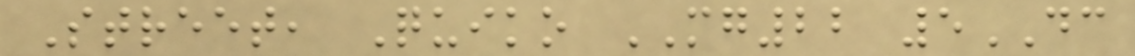Street, Quiko MG22 5DC
